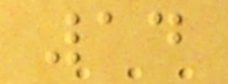14
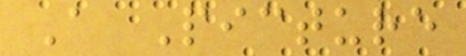A Picture
